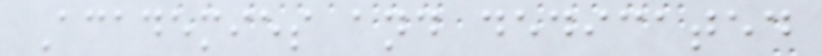Academies and dedicated
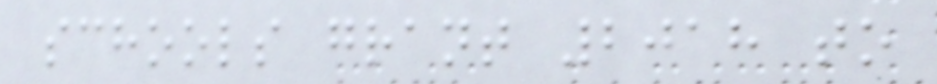schools grant 2018 to
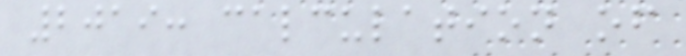2019: calculation of
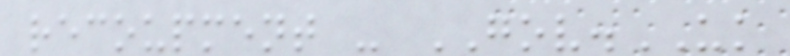recoupment - GOV.UK
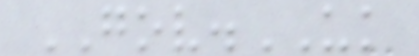GOV.UK
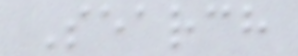Search
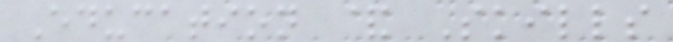Education & Skills
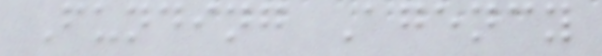Funding Agency
